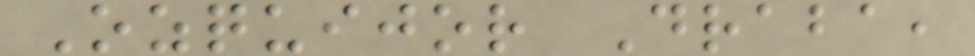Ozquijor Draba,
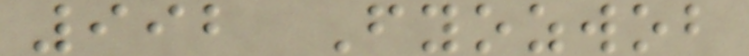992 Fyozwob
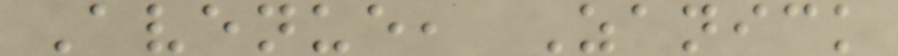Avenue, Zanick
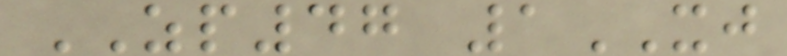ZP47 1XJ
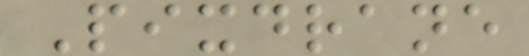Pixdrane
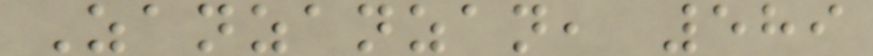Zanzanzan, 589
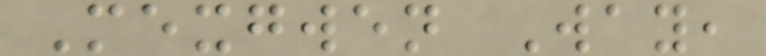Mexgwen Way,
